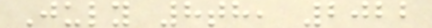July 8th, 2022
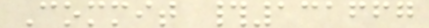Commit #131667
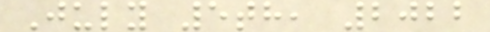July 5th, 2022
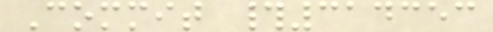Commit #314353
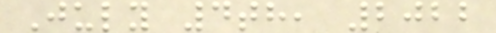July 4th, 2022
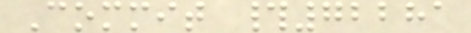Commit #72281
